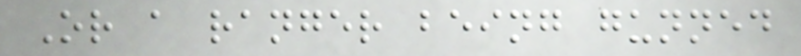Or a ranger being gunned
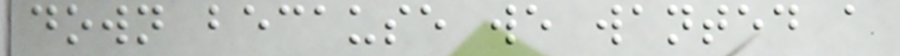down because we wanted a
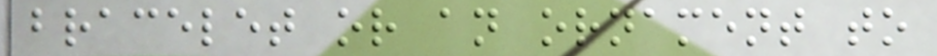bracelet or an ornament to
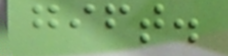gift.
